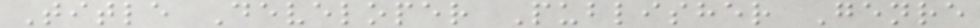Title Developer Publisher Genre
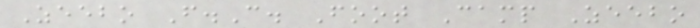Zeebo F.C. Foot Camp Zeebo
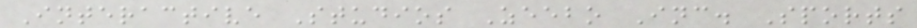Interactive Studios Zeebo Inc. Sports
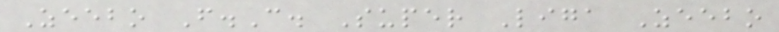Zeebo F.C. Super Liga Zeebo
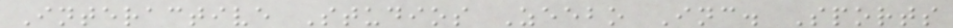Interactive Studios Zeebo Inc. Sports
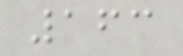163
